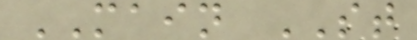MAIN ST
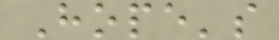Hope's
